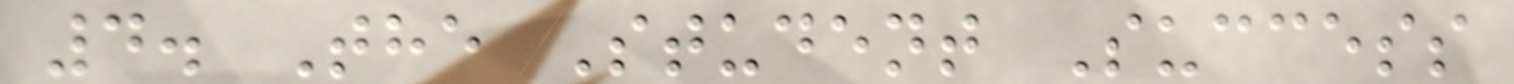4. The Student Success
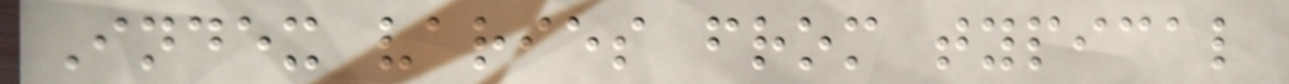Index varies from typical
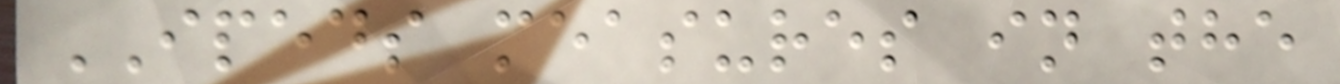IPEDS measures in the
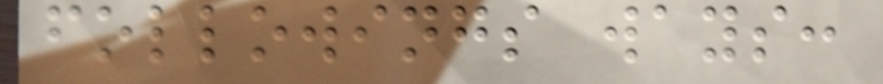followings ways:
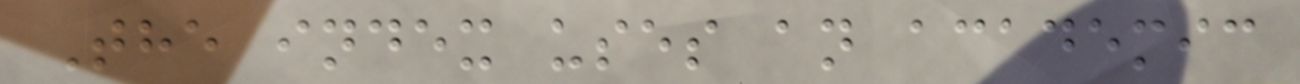The index uses an academic
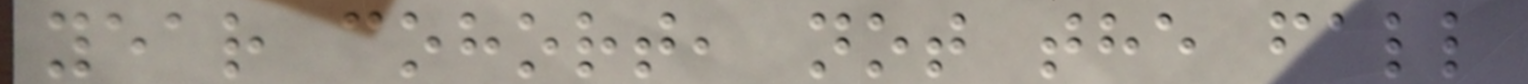year cohort, not the fall
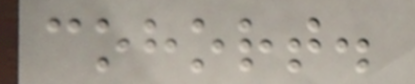cohort.
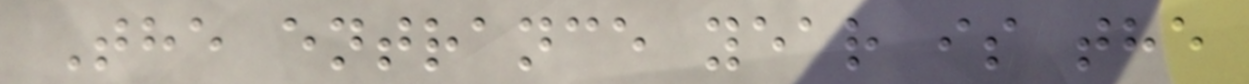The entrance year is the
